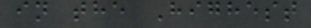in the Highest
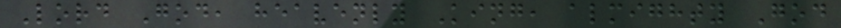Lord God, heavenly King, almighty God
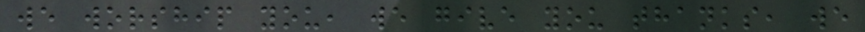we worship you, we give you thanks, we
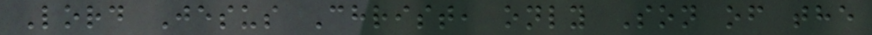Lord Jesus Christ, only Son of the
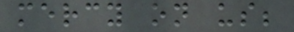mercy on us;
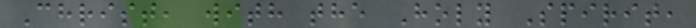Christ, with the Holy Spirit,
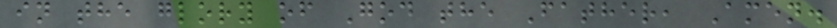in the glory of God the Father, Amen.
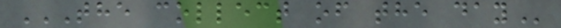THE COLLECT OF THE DAY
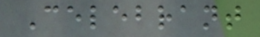Celebrant
